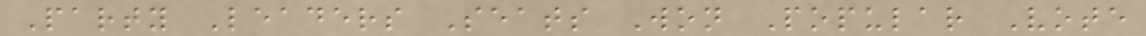Party Leaders Seats Won Popular Vote
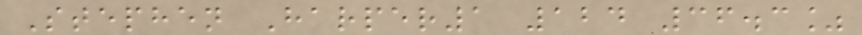Stephen Harper1 124 36.3%
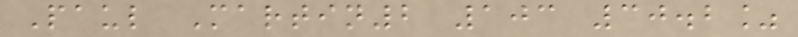Paul Martin2 103 30.2%
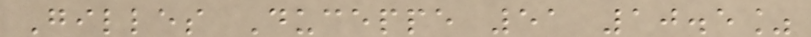Gilles Duceppe 51 10.5%
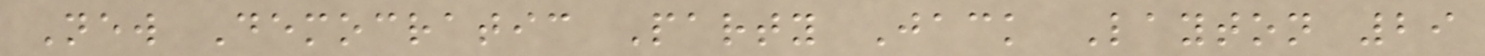New Democratic Party Jack Layton 29
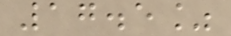17.5%
